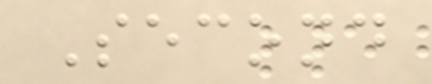Second
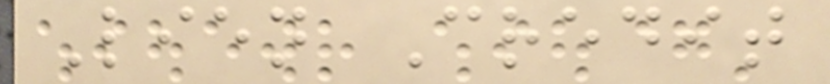Lien Credit
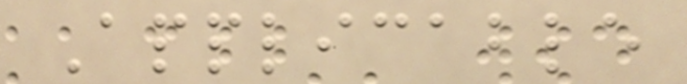Applicable
